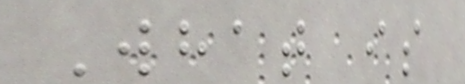What is
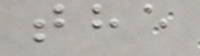the
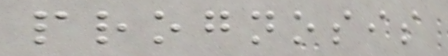prognosis
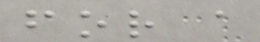for a
